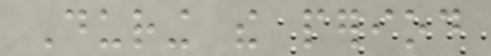During the period
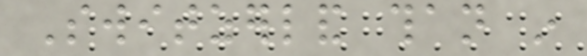Switzerland than in
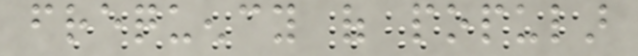frequency of popular
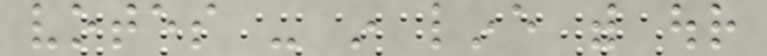votes - in line with our
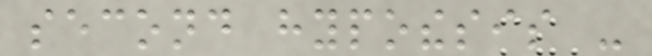second hypothesis -
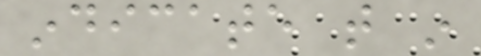indicate that in
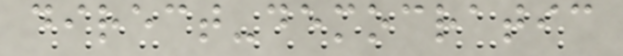direct-democratic
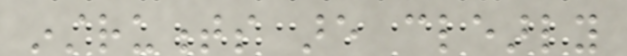instruments are clearly
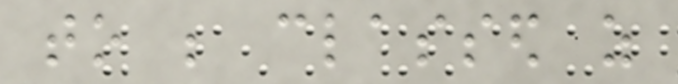to be classed as
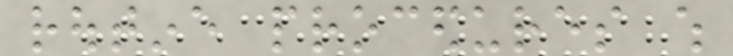routine procedures which
